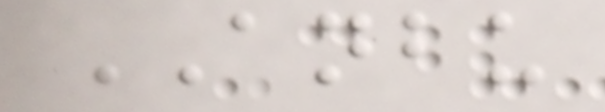ANBU
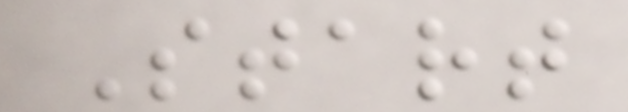Start
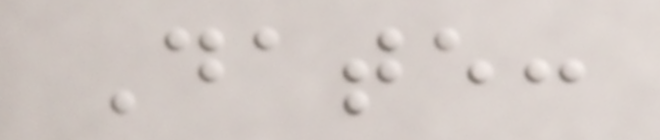Date:
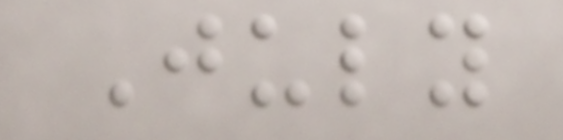July
